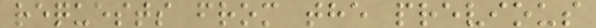requests from the previous
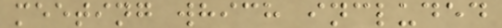meeting which included
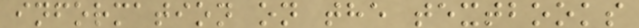information on the textbooks
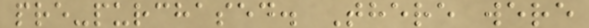pre-purchased. There were
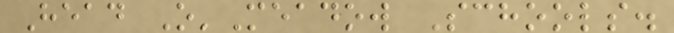Head O'Meadow Schools.
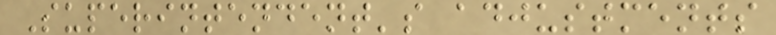Superintendent's adjustments
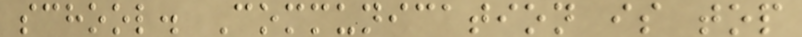school. Communication is top
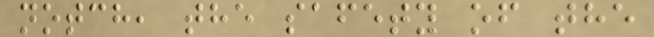notch, the safety of the
